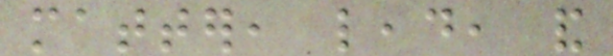matter, lead, and
